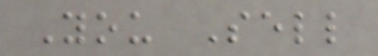You Sell
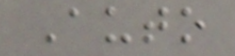Auto
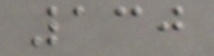130
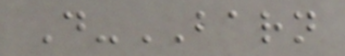D-BARN
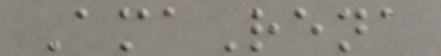AmaRena
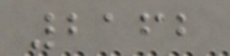2162
